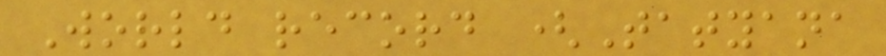World record (Tatyana
